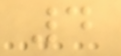4
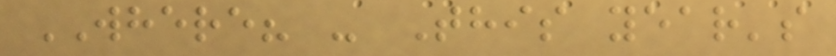WHERE? - This year's
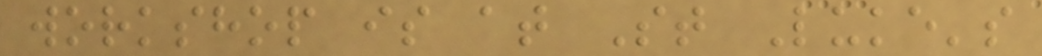workshop is at St Luke's
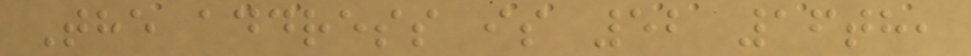The address is 52 16th,
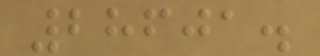28601.
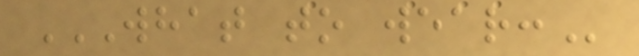WHAT TO WEAR:
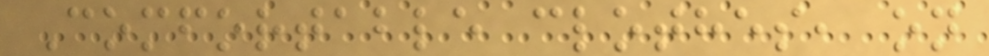Comfortable clothes, on
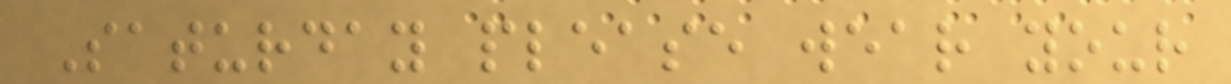Saturday please wear your
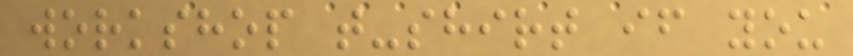workshop t-shirt if you
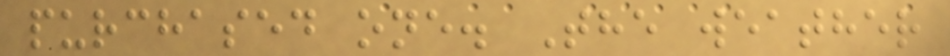purchased one. The weather
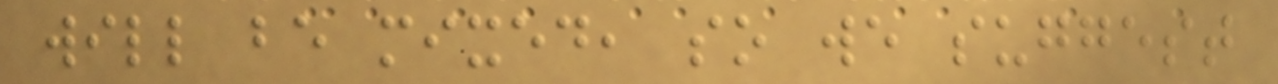will be mixed, so we suggest
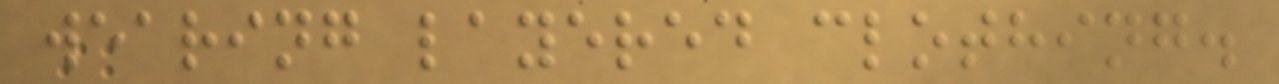wearing layered clothing.
